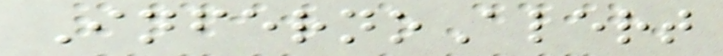InfernoAlert
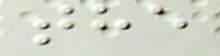the
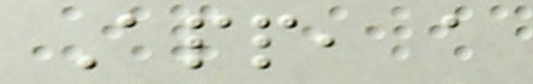App, a
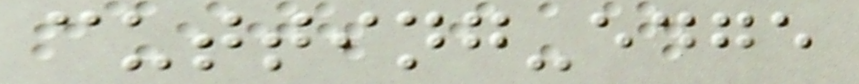cutting-edge
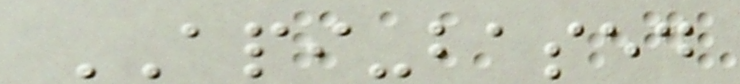API-based
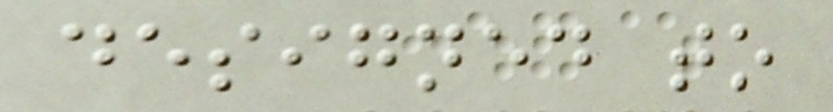designed to
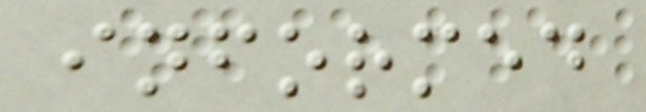informed
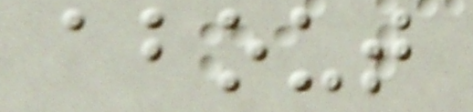about
